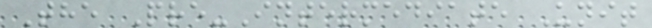The Pre-Intermediate Unit
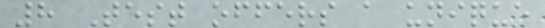8 Test offers a unique
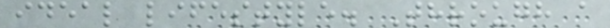ideal lifestyle. Through a
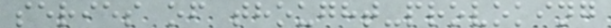series of thought-provoking
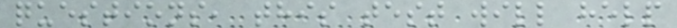questions, this test will help
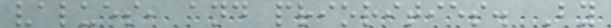values, and priorities. By
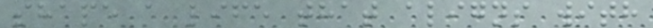shape a life that aligns with
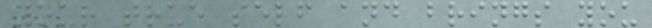your true self and brings you
